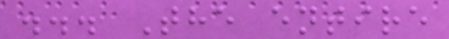... The entire
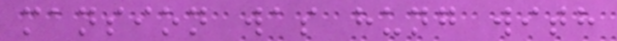mansion was hung with
